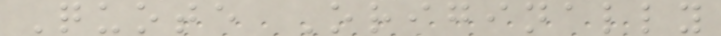Quote Originally
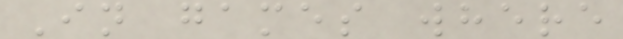In games where
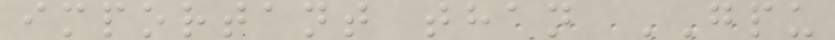important than GPU
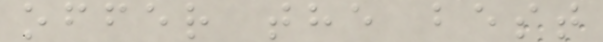offer the best
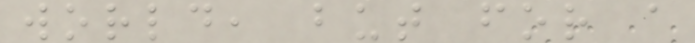world, but for a
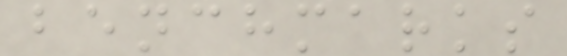benchmarks
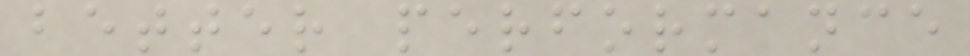better performance
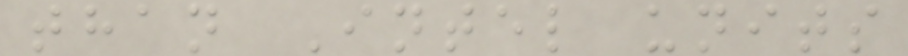than Intel units
